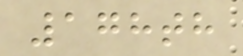178th
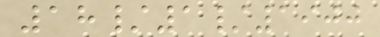18/1/1900
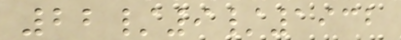22/9/1932
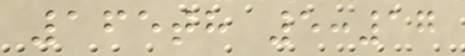165th 5:17
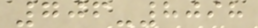706-8098
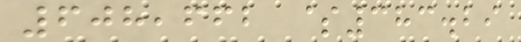608,662 $383.29
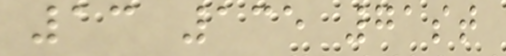13 135 71st
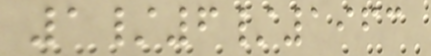1/6/1963
